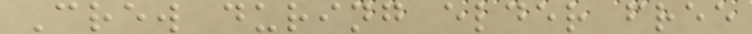Crew during elder free
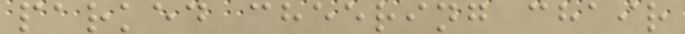parked cheering chair
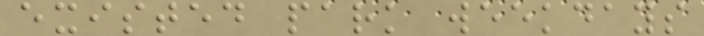existed park weekdays
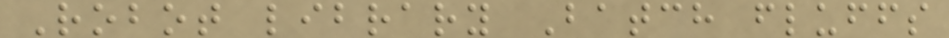Robot library Batch fluffs
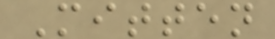Mitten
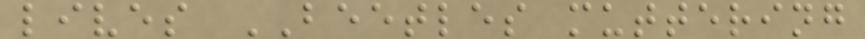lives BEETLES muttering
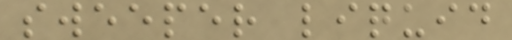sweeper liquid
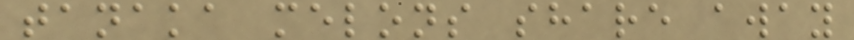tanaka melons share away
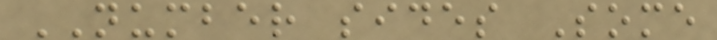NUMBER sides Some
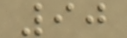90
